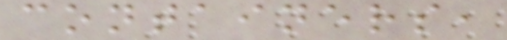containers,
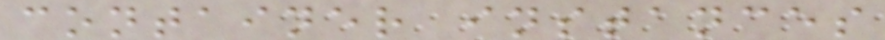container instances
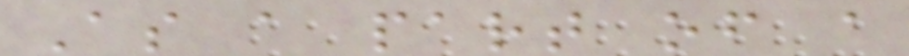As a part of a
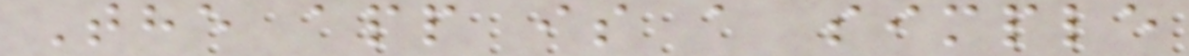The app is a simple
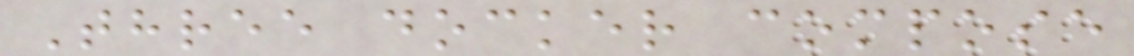Three docker compose
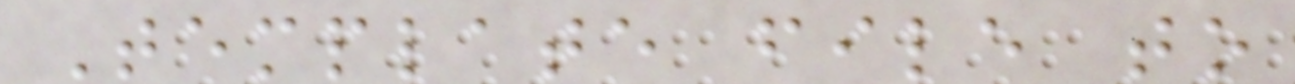Template file to
